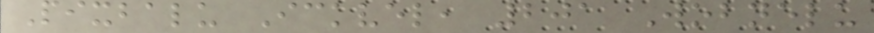Pixbalu Ickvel, 201 Wobnelu
